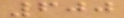600
